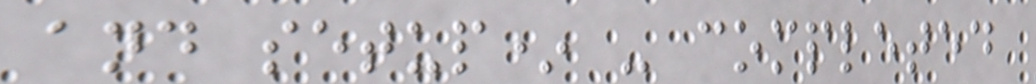and setup* - completed
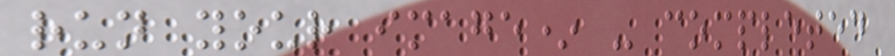run your image* - completed
